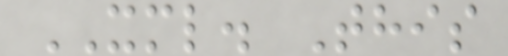XML. This
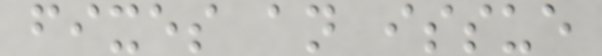fixes an issue
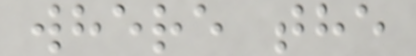where the
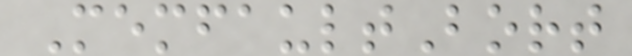MemfaultBort
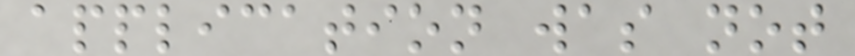application was not
